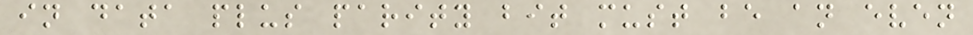in data plus parity bit must be an even
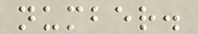number.
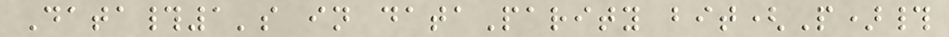Data#1's in dataParity bit(P)#
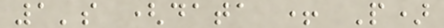1's (data + P)
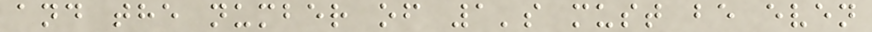and the number of 1's must be even
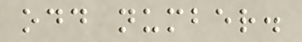odd number.
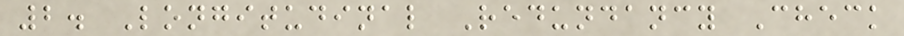2. Longitudinal Redundancy Check
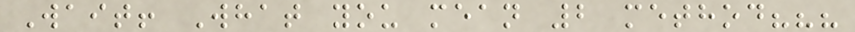Wait! What you mean 2 method???
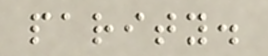parity.
